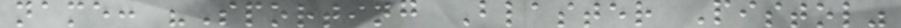name: "Sporting Blaster Pistol"
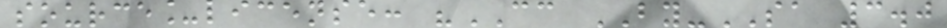source_license: "CC BY-SA 3.0
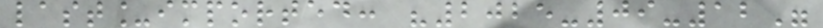last_imported: "2025-09-12"
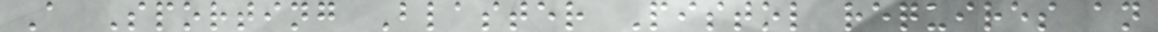A Sporting Blaster Pistol requires an
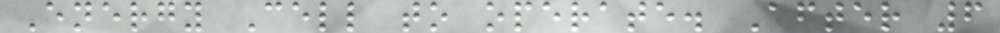Energy Cell to operate. After 6
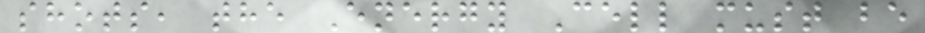shots, the Energy Cell must be
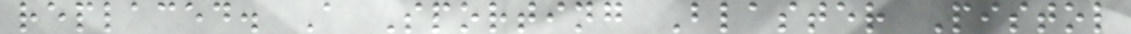replaced. A Sporting Blaster Pistol
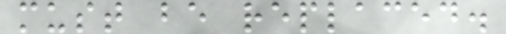must be replaced.
